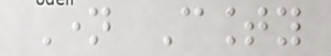Name County
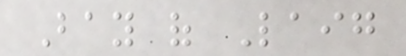Bay of Laig
